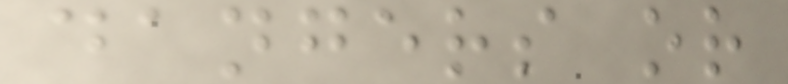dangers or
